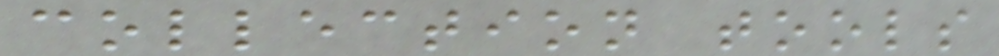collection tools
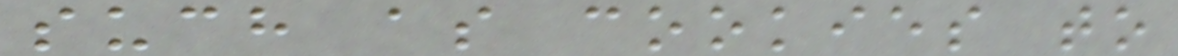such as cookies to
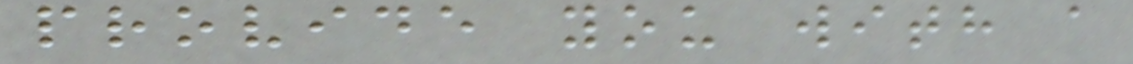provide you with a
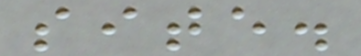site.
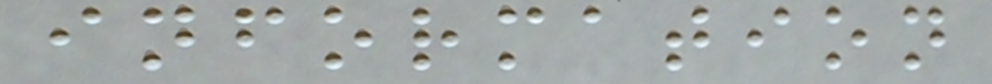information
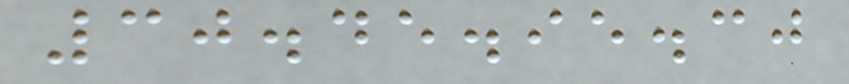30.45.95.30
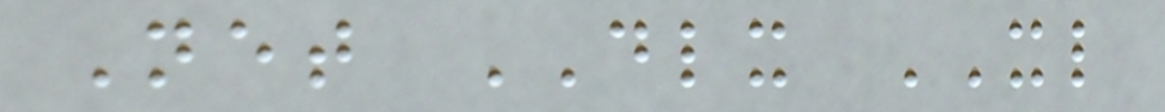Net DLX XL
